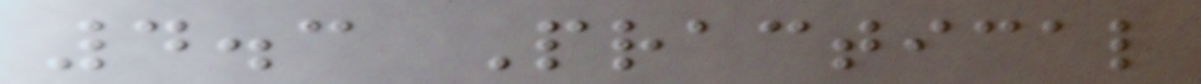4.3 Practical
